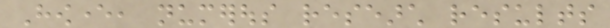However, numerous research results
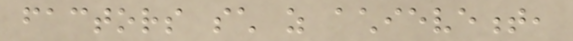factors such as achievement,
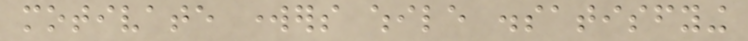motivate workers while dissatisfying
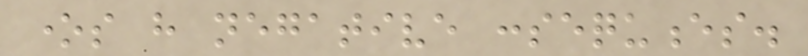ones have negative consequences.
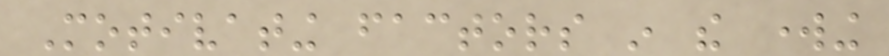Motivating factors in the working
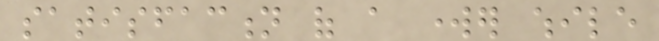satisfaction of a worker while
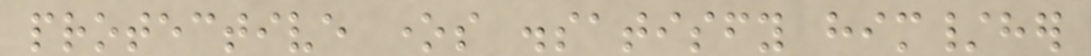protective ones dissatisfy him/her
